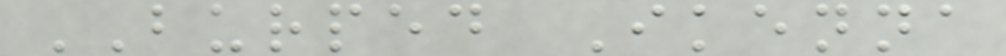BURPED Ikenna
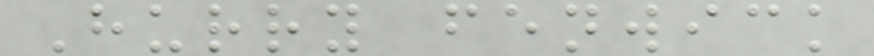Hurry fenwick
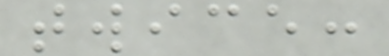twice:
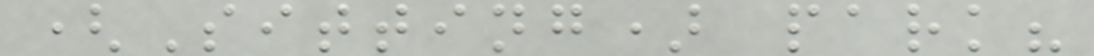(Sitting) park?
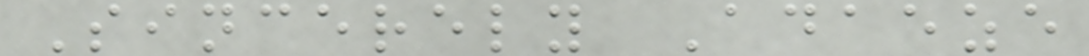Sincerely Adaeze
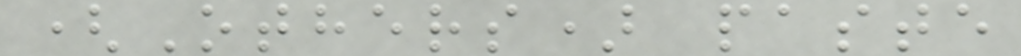(Others) paste
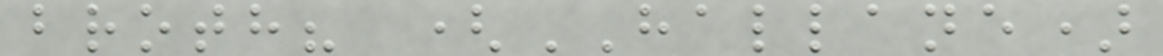broth? (HALLANE)
